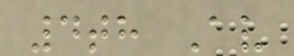4th Av
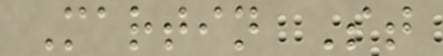Martin St
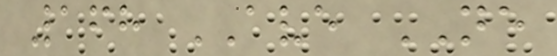168 AVE NE
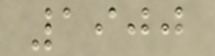1900
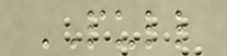PULL
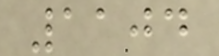1104
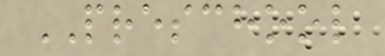PRESCHOOL
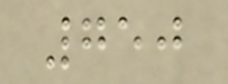750
